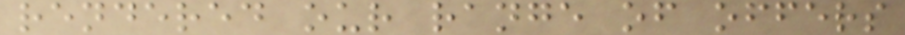rendered our range of offers
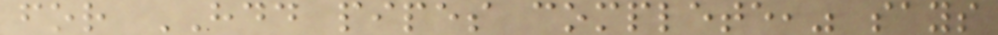for HDD pipes complete," says
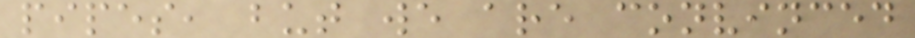pipes, but we are convinced
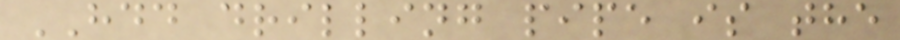HDD drilling pipe is the
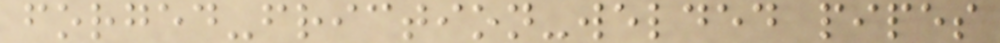forged-friction-welded pipes
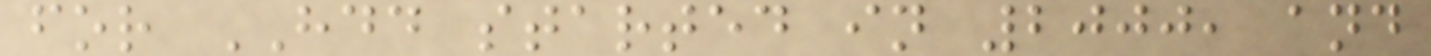for HDD started in 2000, and
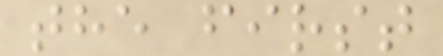the first
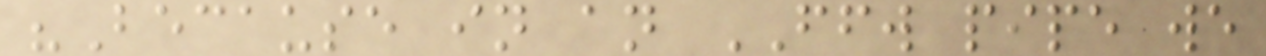"Because in an FFW pipe we
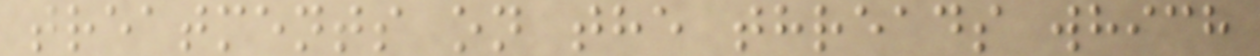treatments on the threads which
